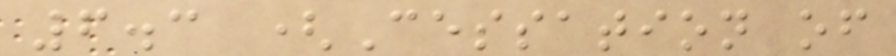6.3 (Cessation of
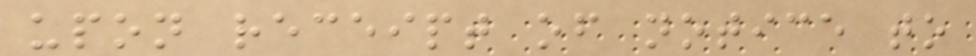upon receipt of notice to
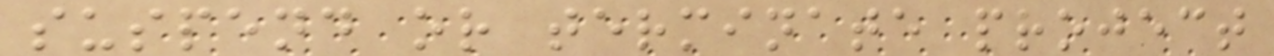suspend or terminate project
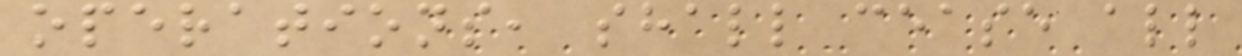operations, shall cease all
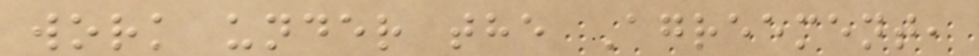work under the Agreement,
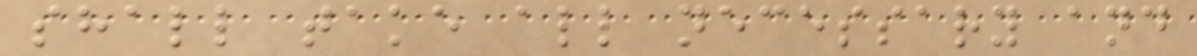shall take all necessary and
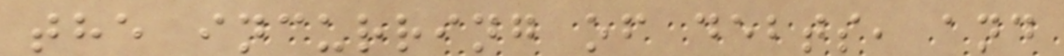the incurring of debts, and
